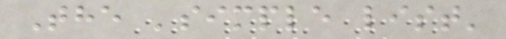The 'simple list'
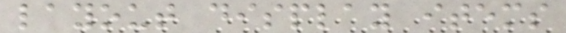layout display items
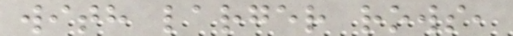with larger rows,
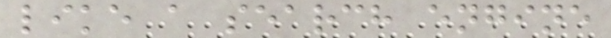like a search engine
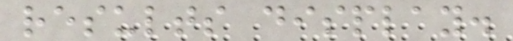results display.
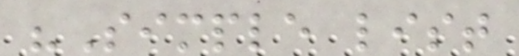"Simple list
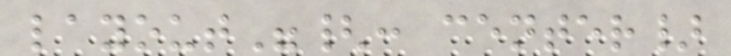layout"{: center}
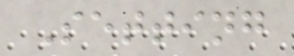Setting
